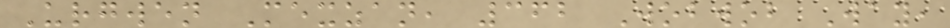Urgwen Mexzan, 362 Wobwob Way,
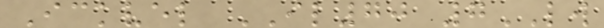Ickvel IL70 7LW
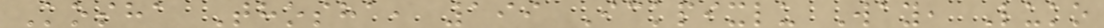Kosha Thosha, 199 Ickpixlu Way, Luko
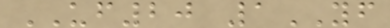UF20 1YF
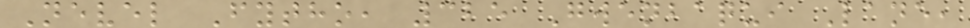Nevel Fytho, 325 Gwenbaqui Lane,
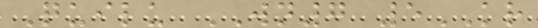Quilu WN7 5KR
